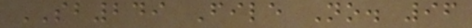SB249 File No. 96
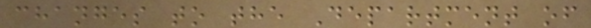changes to the Department of
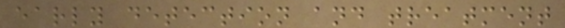early detection and treatment
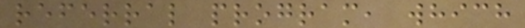referral program, which
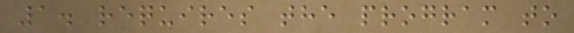1. requires the program to
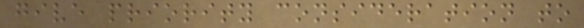give priority consideration to
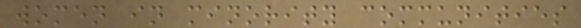women in minority communities
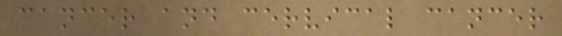cancer and cervical cancer
